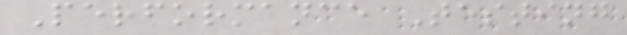Performance Testing
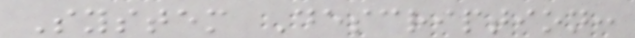System Description:
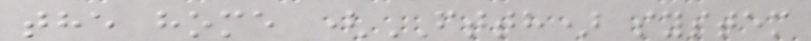the home (FTTH) system
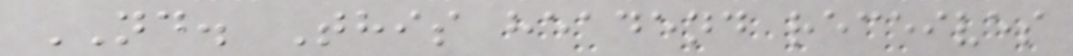ND. This headend receives
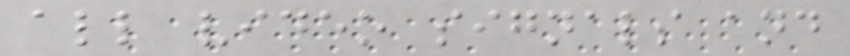all video signals and
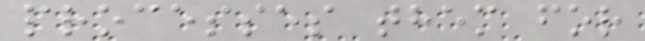processes them for
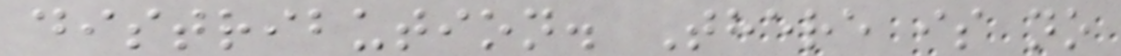distribution. There is no
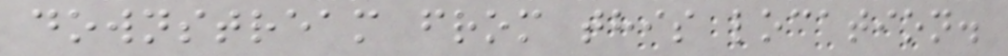downstream from this location.
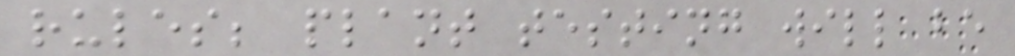rules; plant testing will be
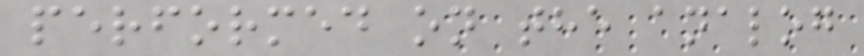performed on the analog
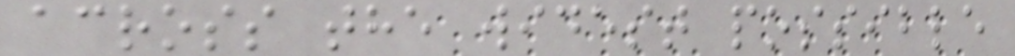across the widest possible
